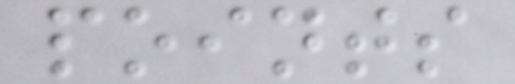points
